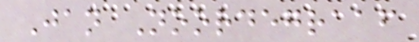Jan Noordegraaf
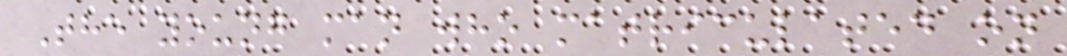The young man who matriculated on
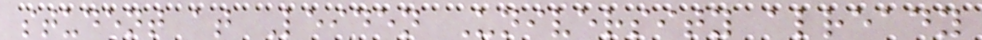student at Leiden University already
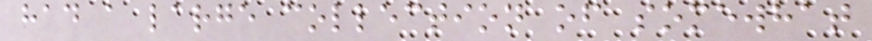had a large collection of somewhat
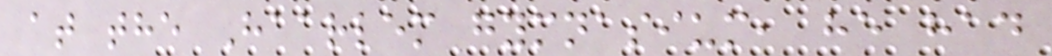at the Haarlem gymnasium, he had
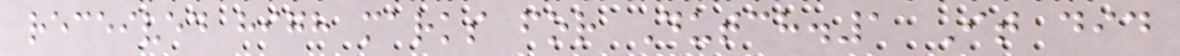received high marks for Dutch.1 It did
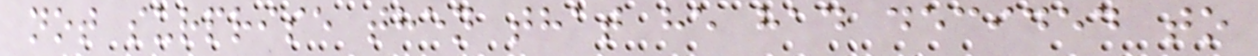not surprise then that he had decided to
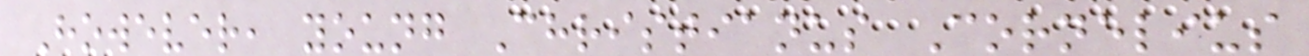However, young Christianus Cornelius
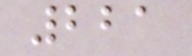221
